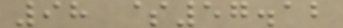98 $57.12
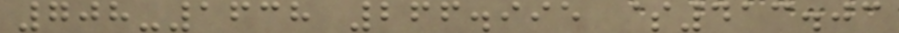708-1638 266.995 $413.03
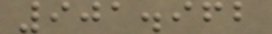901.962
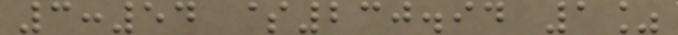3:54 $230.94 1%
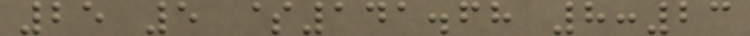25 5 $141.68 8:23
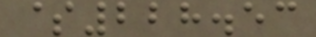$228.53
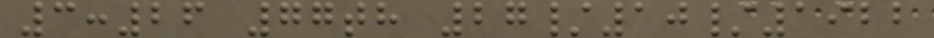3:26 77th 27/10/1922
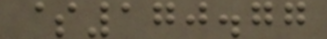$170.77
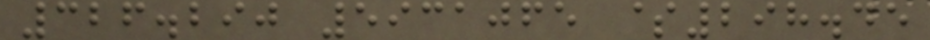326.290 5931065 $298.45
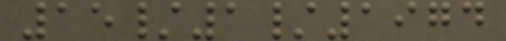15/1/1974
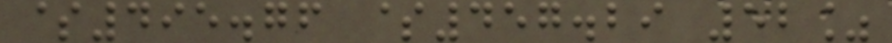$495.76 $457.29 52%
